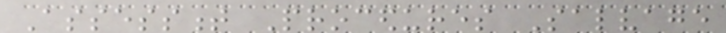Assessment Procedures Salvage
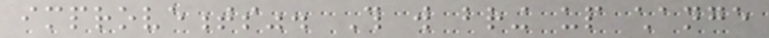improvements". This will bring up change
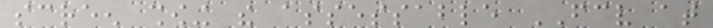screen showing the assessable FCV at
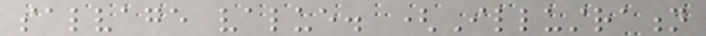salvage value. (Illustration
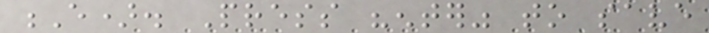E). Press "enter" to save
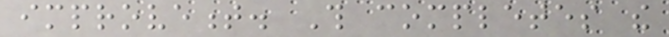improvement. This completes the
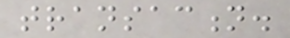transaction.
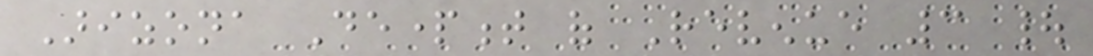Arizona Department of Revenue 3 |
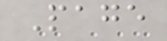Page
